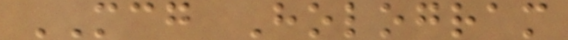MCG Hologram
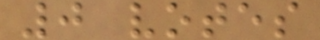0 votes
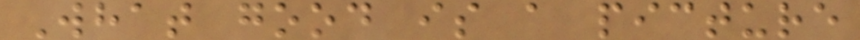What good is a picture
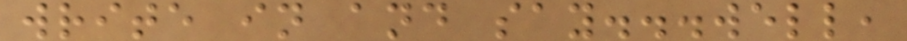write in and say...well,
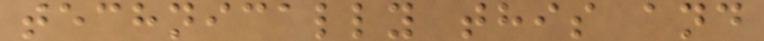technically this and
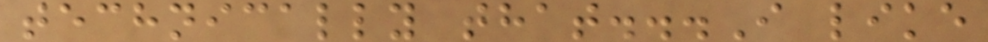technically that...I like
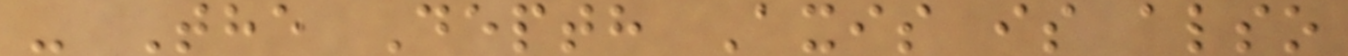- The Depth Axis is also
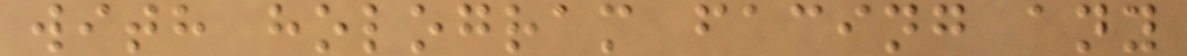with hologram facing any
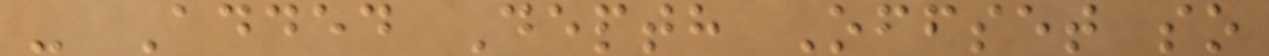- Added Depth Offset so
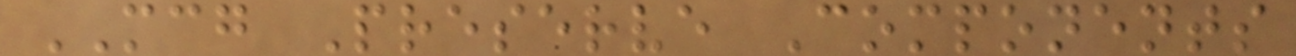MCG Preserve Components
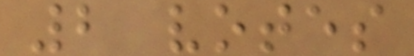2 votes
